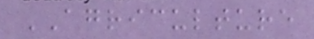AGRICULTURE
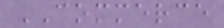COMMERCE
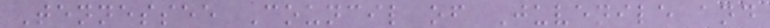Tennessee Council of Juvenile and
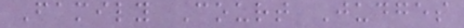Family Court Judges
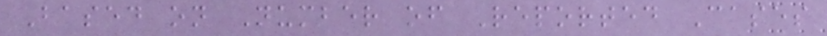Based on Number of Reported Cases
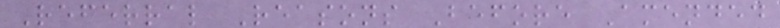Referral Reasons Before Amended
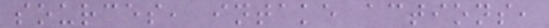sources, intake actions,
